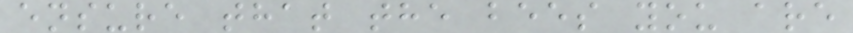ensure that the bees you are
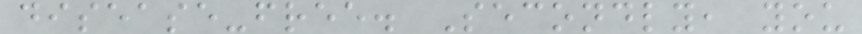disease-free. Secondly, you
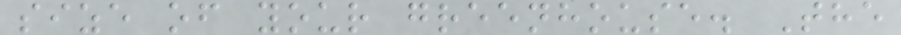size of your greenhouse. The
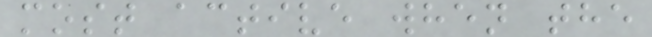most active when the
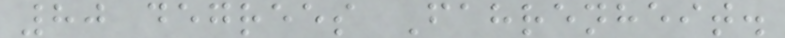80 degrees Fahrenheit.
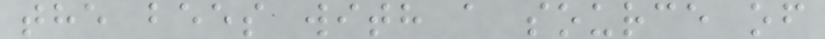the bees with a source of
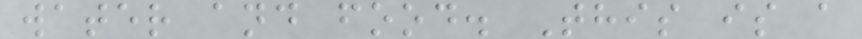water and food. This is a
